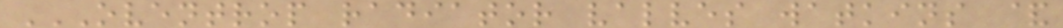OVENTROP RADIATOR VALVES WATKINS &
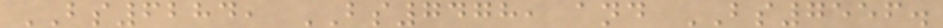BS6284, BS7478, and BS7556.
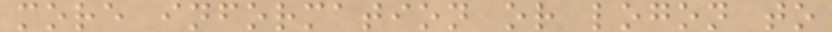more information or logon to
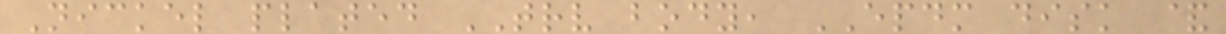Nickel plated TRV body, EPDM disk &
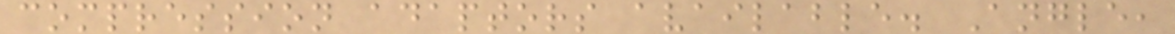compression adaptors available. Angle,
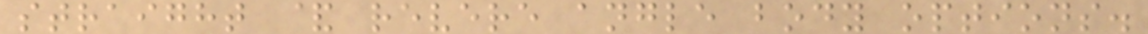straight & revere angle body options.
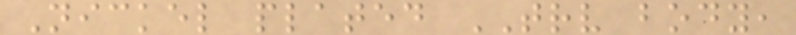Nickel plated TRV body,
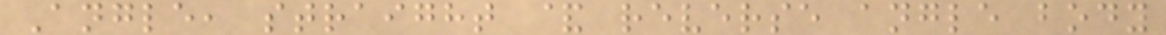Angle, straight & reverse angle body
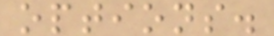options.
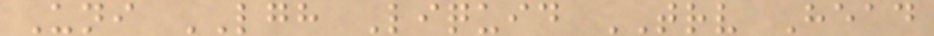Uni LGH Liquid TRV Head
